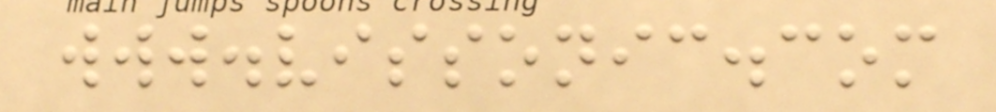www.vissonic.com
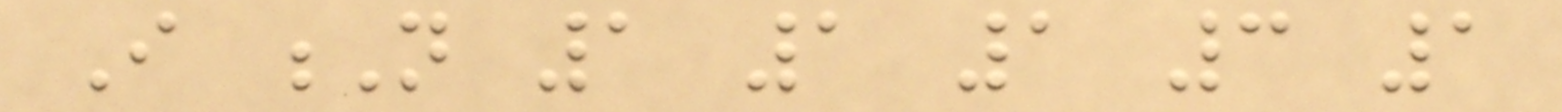I N 1 1 1 3 1
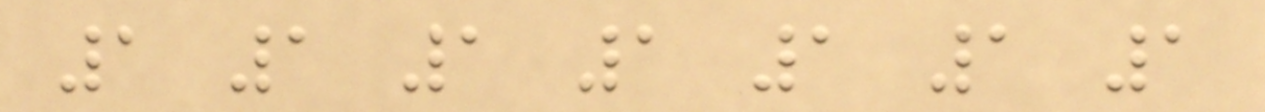1 1 1 1 1 1 1
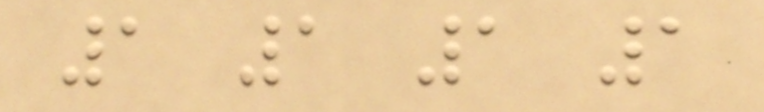1 1 1 1
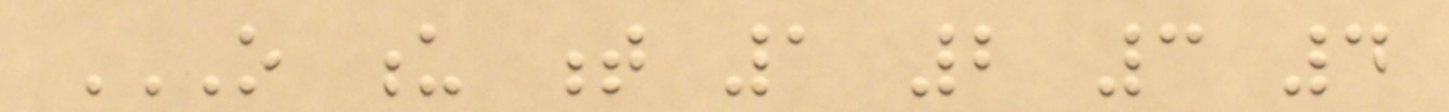O U T 1 2 3 4
